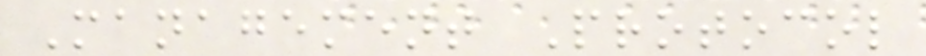Management Protocol
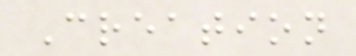Creation
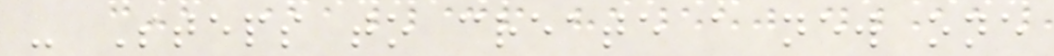- Steps to create a new one
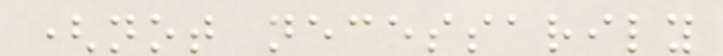(not necessarily
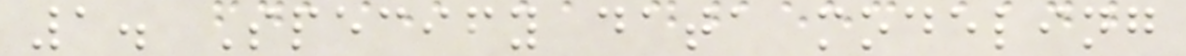1. Specify data modeling
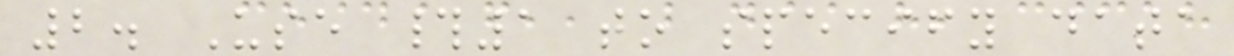2. Use #1 to specify data
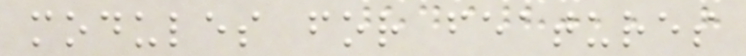modules for features
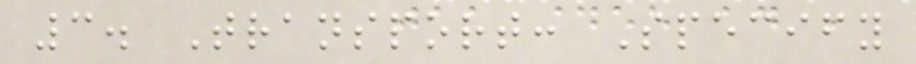3. Transport: Specify
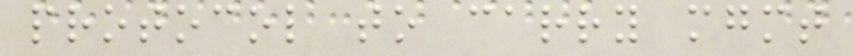protocol to carry mgmt
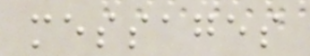messages
